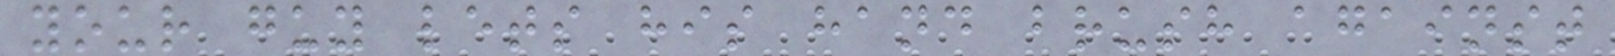your guy lets his hand brush against
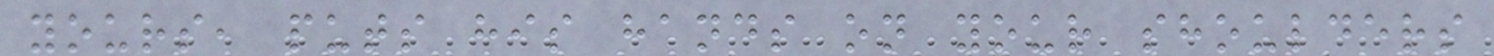yours, puts his hands on your shoulders
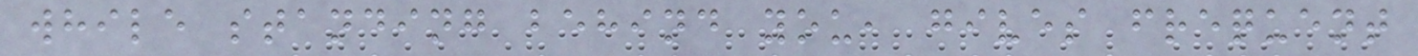while standing behind you, gives frequent
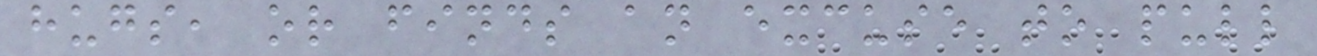hugs, or finds an excuse to pull
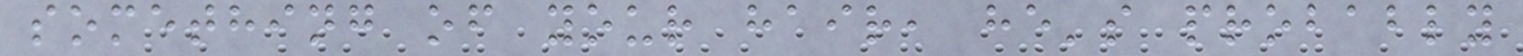something of your hair, he's probably
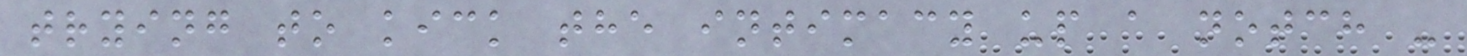trying to kick the intimacy up a notch -
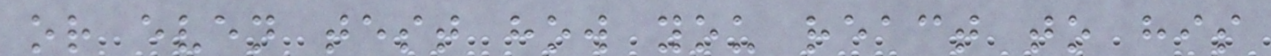or even test how you react to his
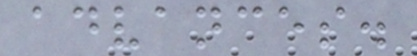advances.
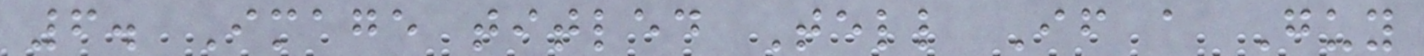6. Image titled Tell If a Guy
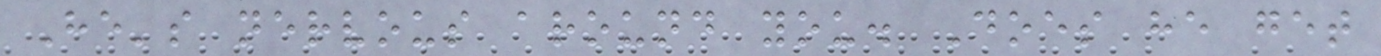He's nervous around you. Does he get
